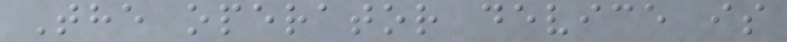The operator device is
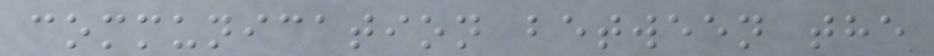communication between the
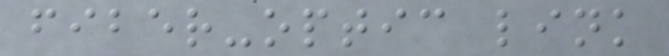fiber-optic link
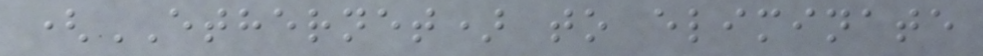(ETHERNET) to eliminate
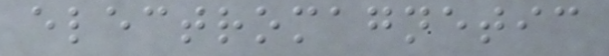electromagnetic
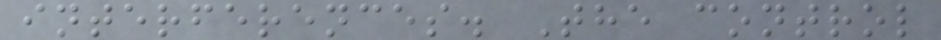interferences. The control
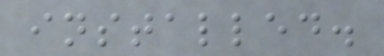installed.
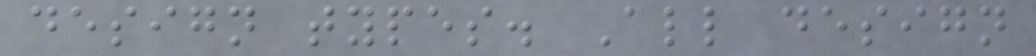design types. All design
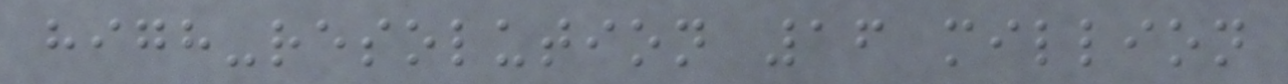high-resolution 16 million
